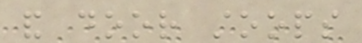and door stoops
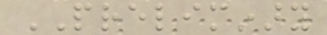PRELIMINARY
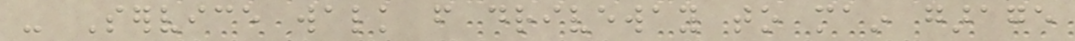- Service walk from driveway to main garage
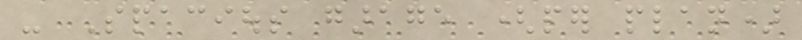- Spacious garage (per plan)
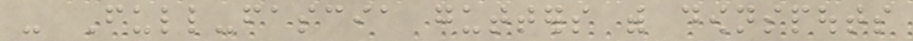- Full-fascia gutters with downspouts
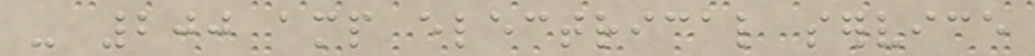- 200 amp electrical service
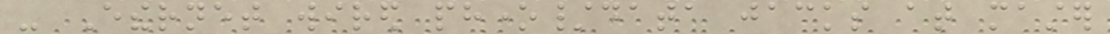- Ethernet wired phone/data jacks at master
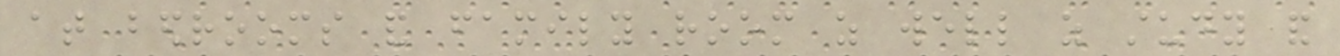at bedrooms and family room as well as study and
